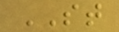ST
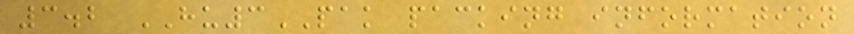3.2 HU3PAK packing information
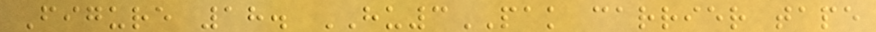Figure 18. HU3PAK carrier tape
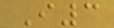I3
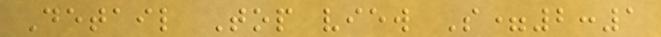Detail Top view S=2:1
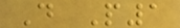D P1
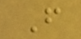F
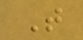T
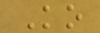Ko
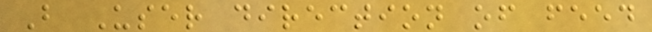B User direction of feed
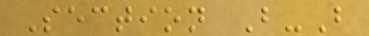Section B-B
